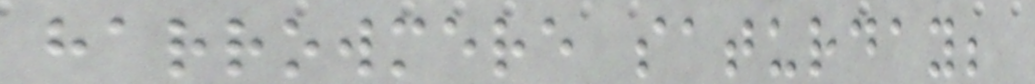harrowmere saturday;
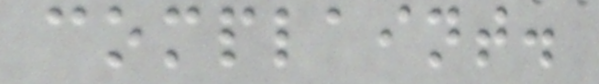complaint.
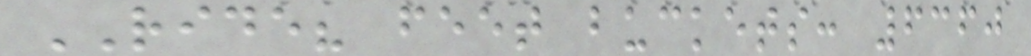RIDE? feet buckets: 6360
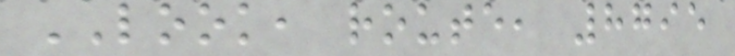LOOK, route, 8795
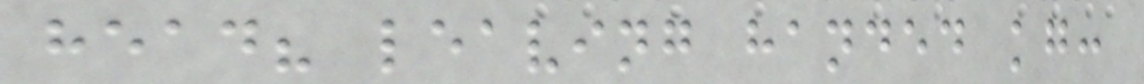head? leaving handed kg:
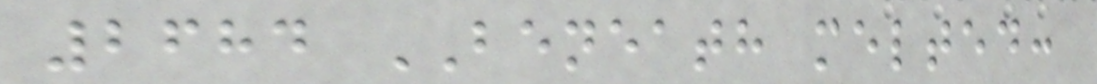2684 BENEATH melted:
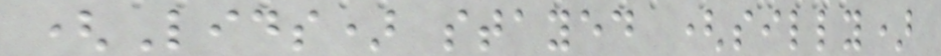(Lids) stayed (silly)
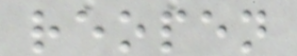reopen
